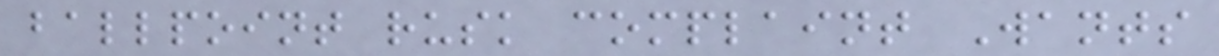ballpoint rusk complaint Wants
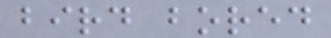bird bored
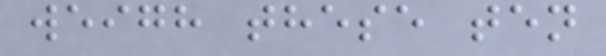weigh these ten
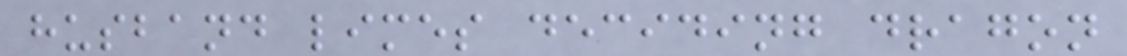husband limes deciding dragon
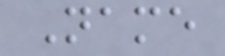Name
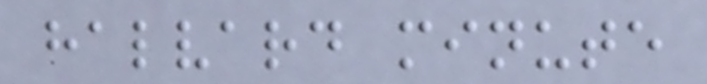halvard minute
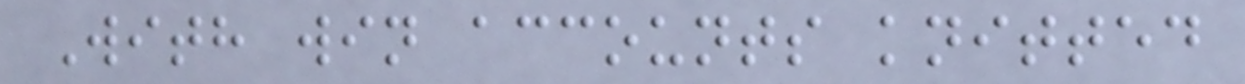With win accounts knitted
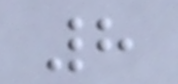8
